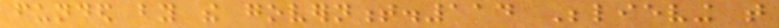funded by the government.114 Believing that
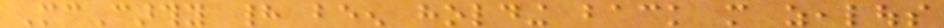McCarthy had been holding back more zealous
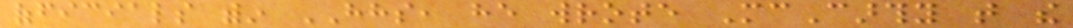officials within HHS, he wrote McCarthy that the
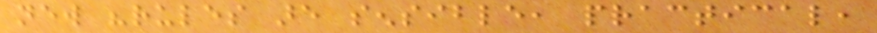new "rules are sensible, practical,
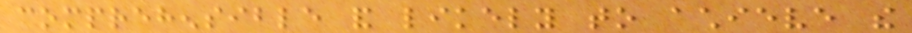comprehensible and likely to achieve the
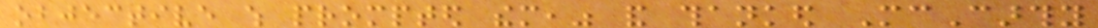objective which prompted them," and thanked McCarthy
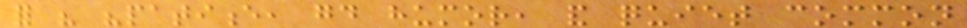for his "patience, good humor, and quiet common
